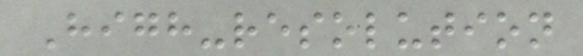High-resolution
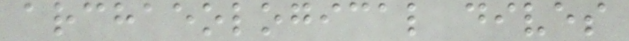archaeological dives
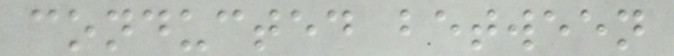conducted between
